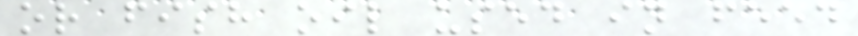or fish oil used in feed
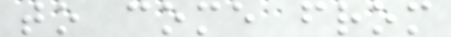to come from
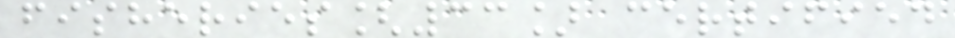fisheries[33] certified
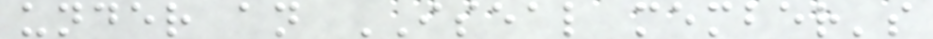under an ISEAL member's
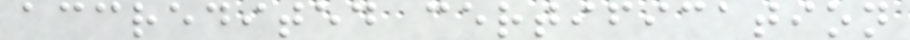accredited certification
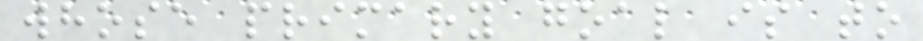whose primary goal is to
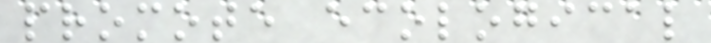promote ecological
